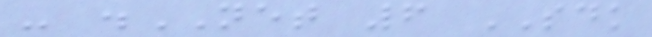- .NET 6 SDK
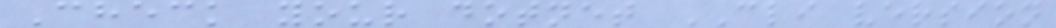Check your dotnet CLI version
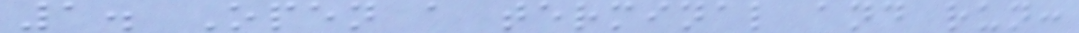1. Open a terminal and run:
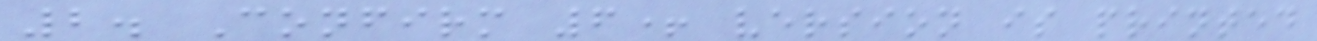2. Confirm 6+ version is printed
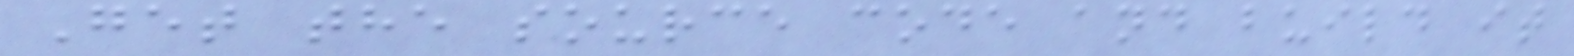Get the source code and build it
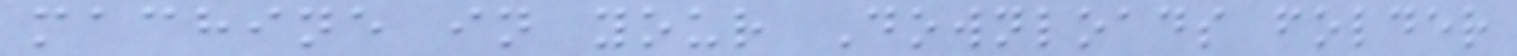machine in your Downloads folder
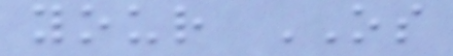your OS
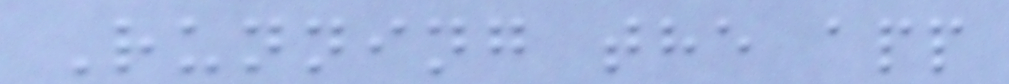Running the app
